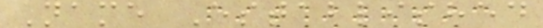Name Established
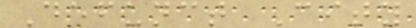Defunct City
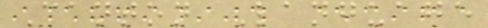Canton Language
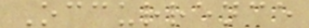Occurrence
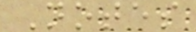Notes
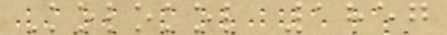Kolokol 1857
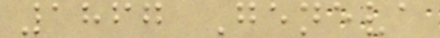1867 Geneva
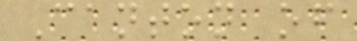Canton of
